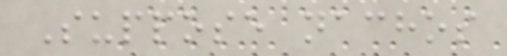Suppose nachos
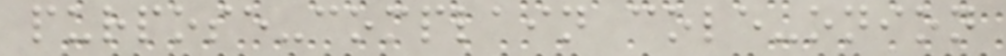purpose-complain cole-onion
